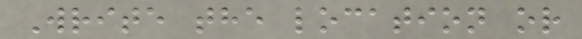Write the location or
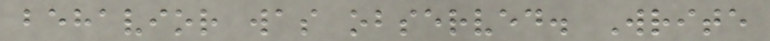behavior was observed. Write
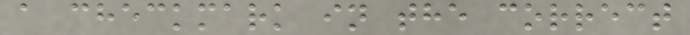a checkmark in the correct
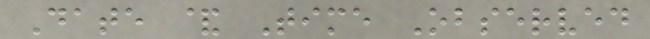Date & Time Observed
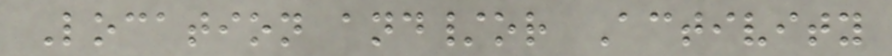Location and/or Activity
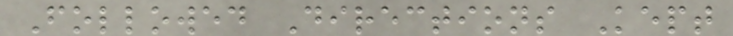Followed Directions Kept
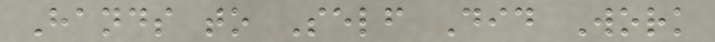Hands to Self Did Work
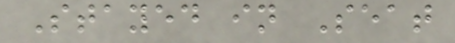Stayed in Seat
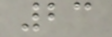23
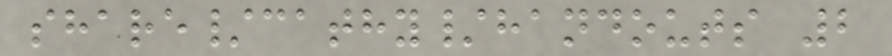share/cathy/handouts 2
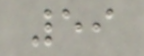59
